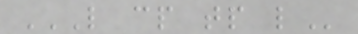L CP TP L
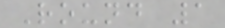Round 1
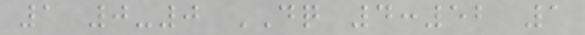1 0-0 DQ 4:52 1
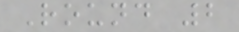Round 2
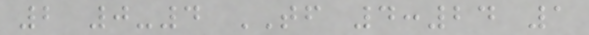2 0-4 TF 4:24 1
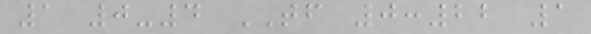1 0-4 TF 0:22 1
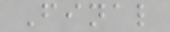Final
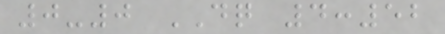0-0 DQ 4:52
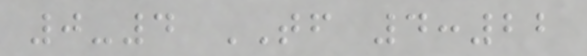0-4 TF 4:22
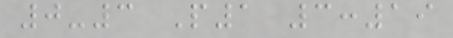0-3 P1 3:19
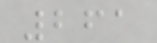261
